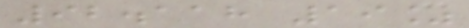92.118 19%
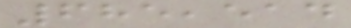685,514
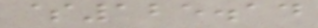$125.14
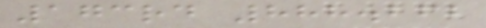173rd 888.262
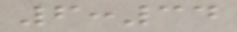6:34
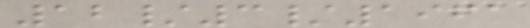12/3/1961
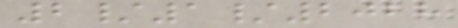2/1/2028
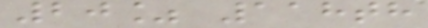20% 118th
